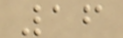16
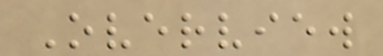Overview
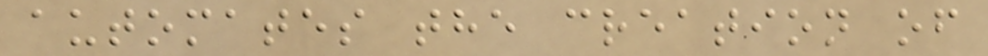automates the creation of
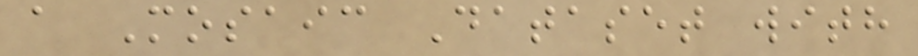a Mosaic Dataset with
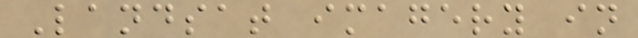Landsat imagery in
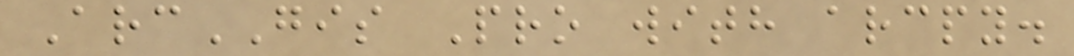ArcGIS Pro with arcpy.
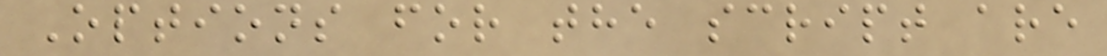Options for the script are
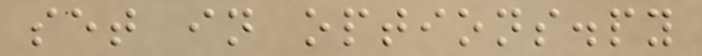set in options.py
